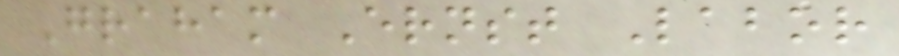Graham Ernst Labor
